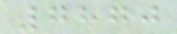7870
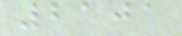2101
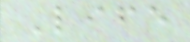Life
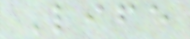Life
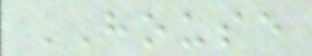HOUSE
